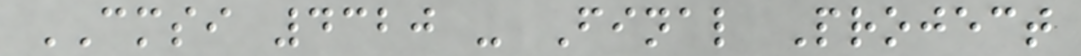CMSI 4320 - Final Project
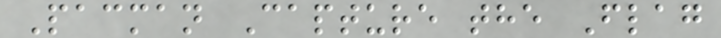Pacman Capture the Flag
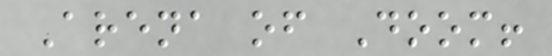Arena of Doom!
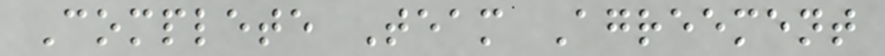Complete Team Agreement
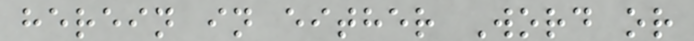herein in either Word or
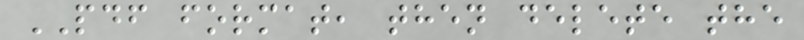PDF format, then delete the
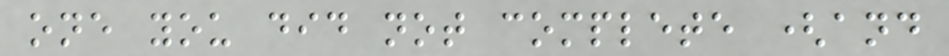one you did not complete (and
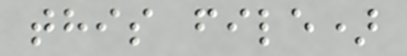this file)
